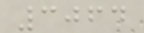3064
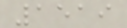1519
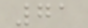71
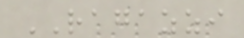RAGAZZI
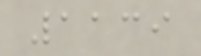1139
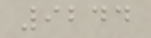9244
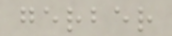gerber
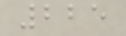225
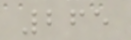265
